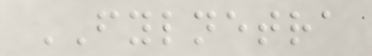FYLNETRA
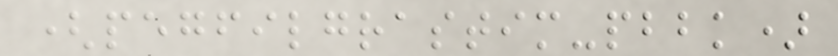(pegfilgrastim-pbbk)
